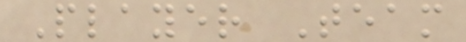Player Team
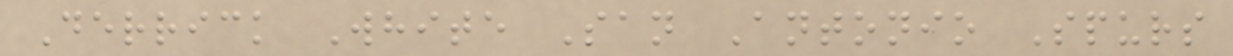Derrick White San Antonio Spurs
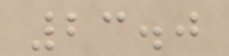23.0
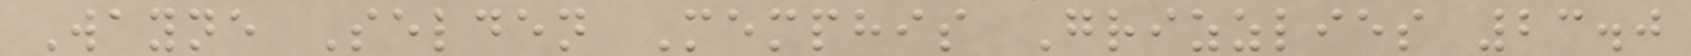Wayne Selden Memphis Grizzlies 23.0
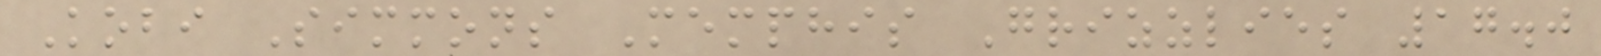Kobi Simmons Memphis Grizzlies 17.0
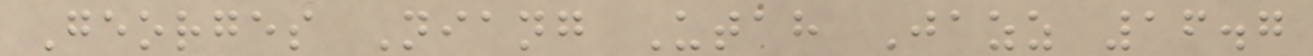Georges Niang Utah Jazz 16.7
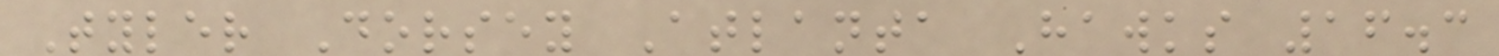Tyler Dorsey Atlanta Hawks 16.3
